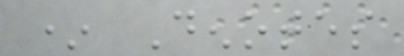* Denotes
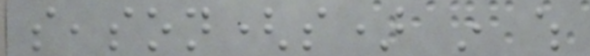season(s) in which
